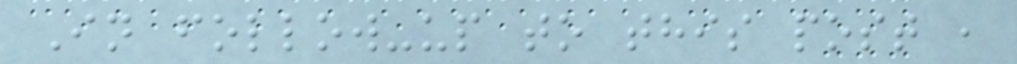In follow-up to this post ,
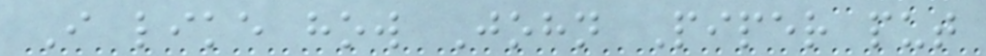I like how John Piper put
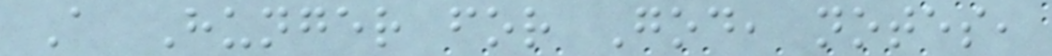A Hunger for God, notes,
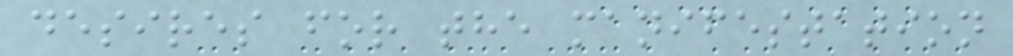desires for the manifestation
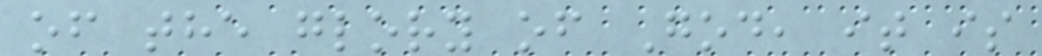of the glory of God, it is
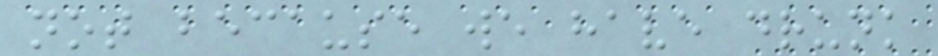not because we have drunk
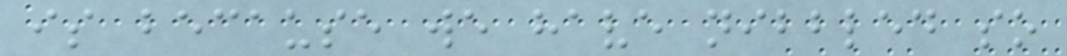is because we have nibbled so
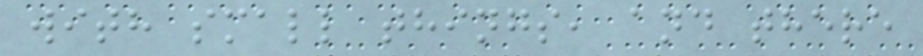with small things, and there
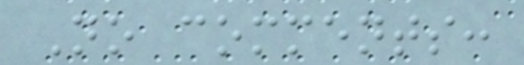No comments:
